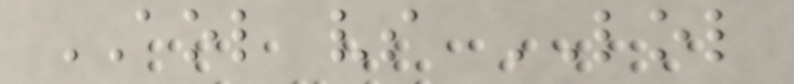AOL vs LOL
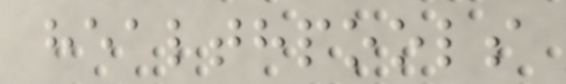healthpools
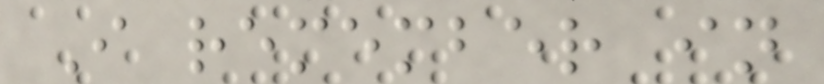I remember in
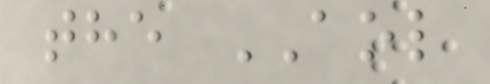the AOL
